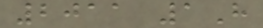2011 1H
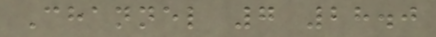Channel 7 28.0
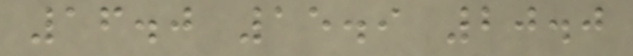16.0 15.9 20.0
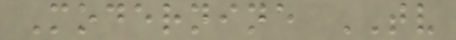Modernine TV
